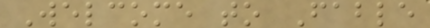Welcome to Fable
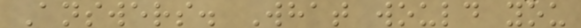Answers. What would you
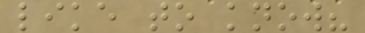like to know?
